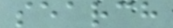search
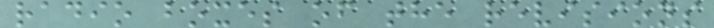radio boxes of the revisions
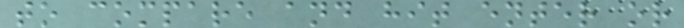to compare and hit enter or
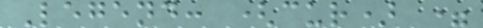Legend: (cur) =
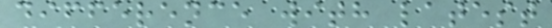difference with latest
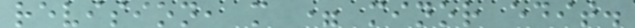revision, m = minor edit.
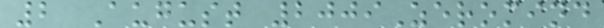2 August 2009Zeromind
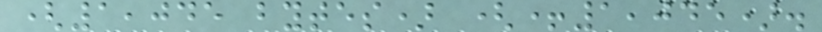(1,045 bytes) (+1,045).
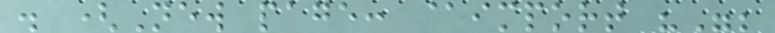. (New page: @import "";
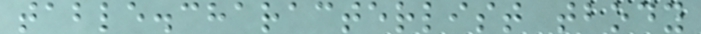table.characterlist tbody
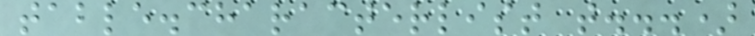table.characterlist t...)
